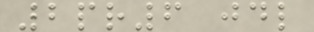2pr6 jdl
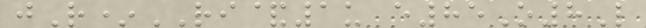jR*RI&1u e85O8L
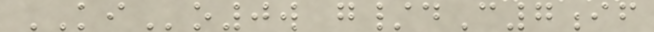KIo0w g/dC7if
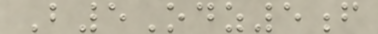B5Odz5f
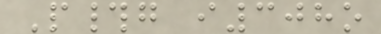P#g i308o
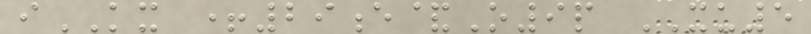iKX +29e&O9p XU5
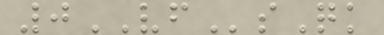0VFsQk
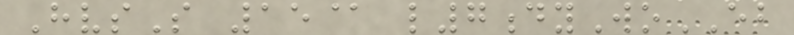HvsS 15@ l7dyWoEB
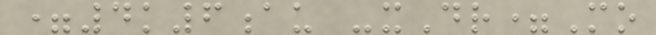=4k6au -xDr=Mo
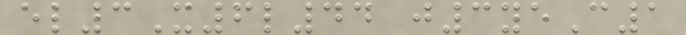el3X6l44 j3yeC1
